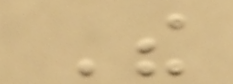The
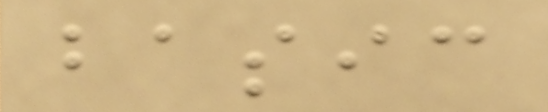basic
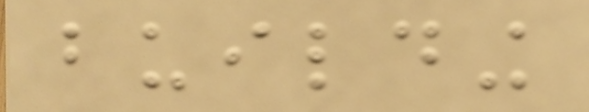building
